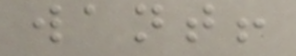want!
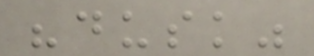"dusk"
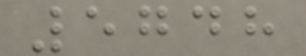5748
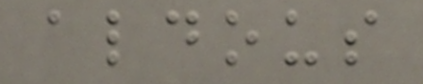aldous
